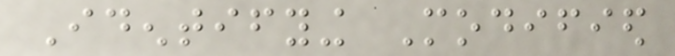Identifying Modified
